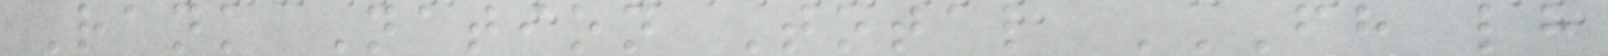Rank Nation Total FH LH
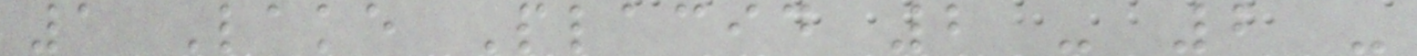1 Lake Placid 2 - 2 -
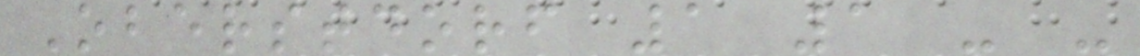Oberstdorf 1 1 - -
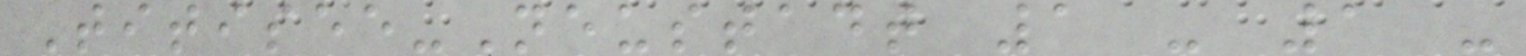Titisee-Neustadt 1 - 1 -
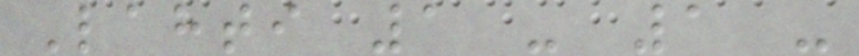Lahti 1 - 1 -
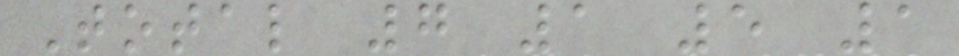Total 7 1 5 1
